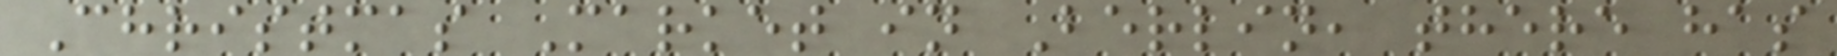Christmas Market in Berlin, there has
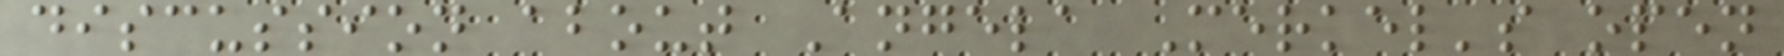discussion about Angela Merkel's open
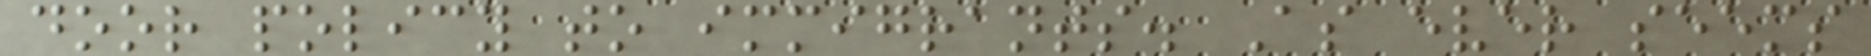door policy to immigrants. As ever seems
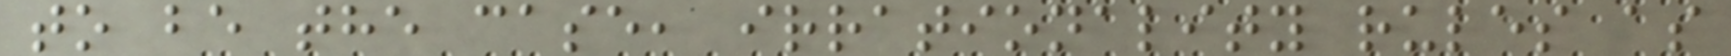to be the case, irrationality rules as
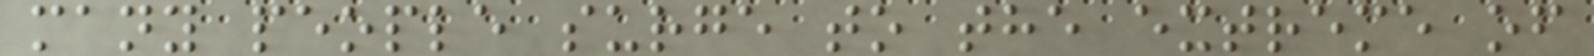many people surge to the extreme of
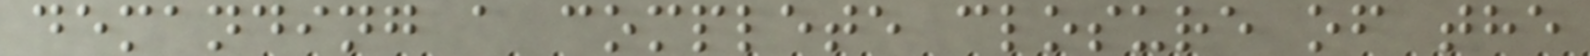demanding a complete closure of the
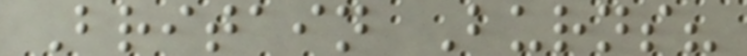Britain Burns?
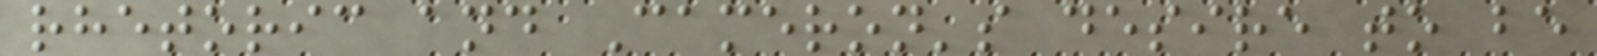rhetoric and Cameron's desire to be
